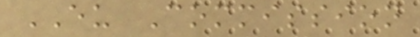EU Commission
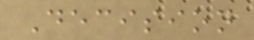Decision
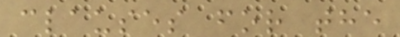clauses for the
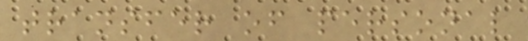transfer of personal
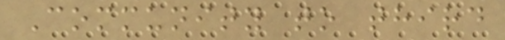Community to third
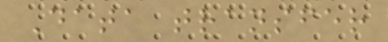Data transfer
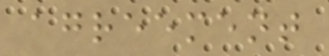agreement
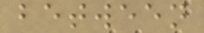between
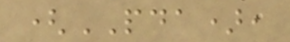(PDA),
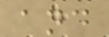and
